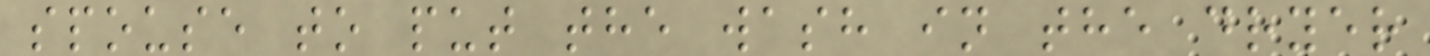spouse to put the wash in the dryer
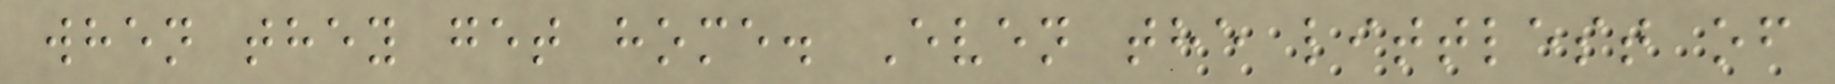when they get home. Even the littlest of
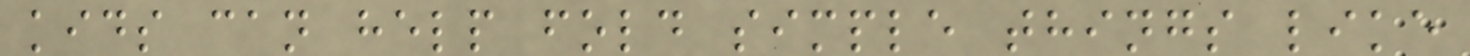kids can help fold simple things like
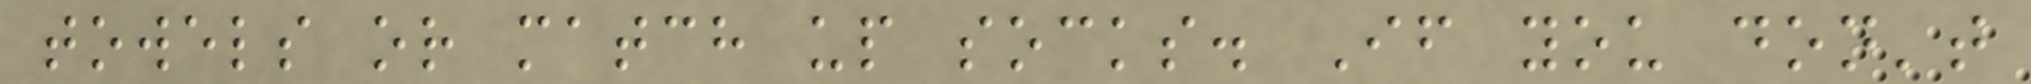towels or match up socks. If you don't
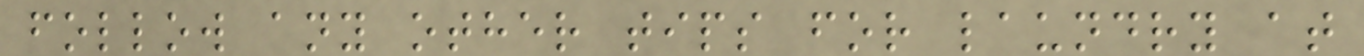follow any other tips for laundry at
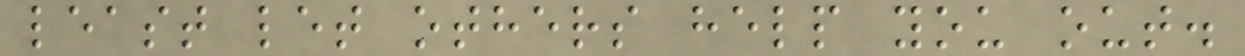least let others help you out.
